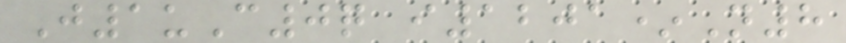J1uC0q i1201*N8
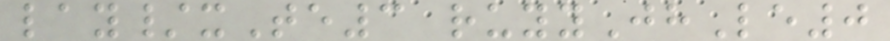lay/xTe3 ruyyJhLe0
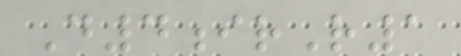D4irR1
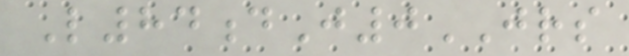L84dJ0JRS
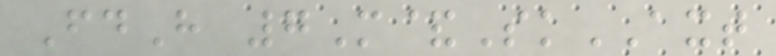FdH 7M&SkAXT
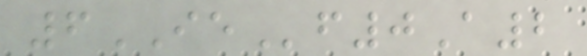6IEf0A2
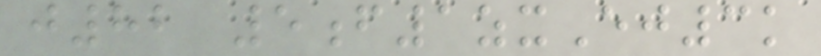j82 5f1zxEj3k
